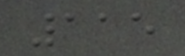115
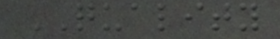QUALITY
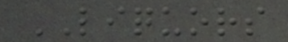LIQUORS
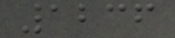1236
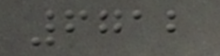6712
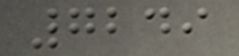7249
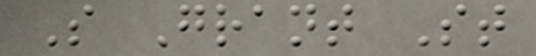S Grant St
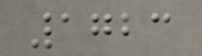1723
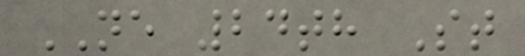NE 24th St
